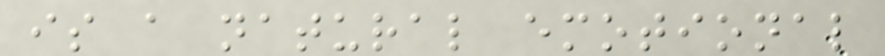is a natural emotional
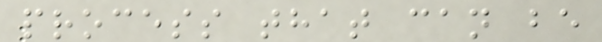process that can be
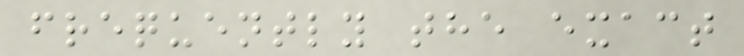frequently the exact
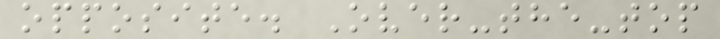opposite. Over-the-top
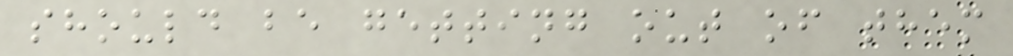should be getting out of them
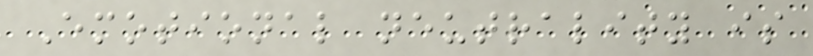Emotional neutrality is
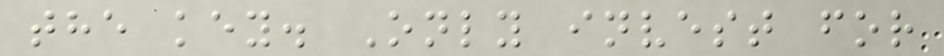the key. Only invest for
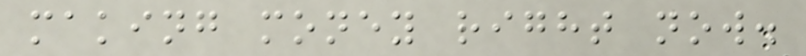making money right now.
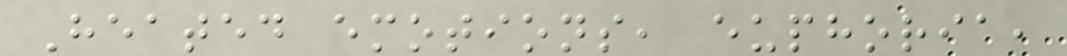Heated emotions, euphoria,
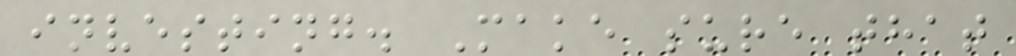investing. Make sure that
